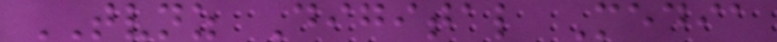TVNZ Digital Media
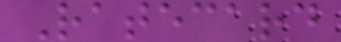Ratecard
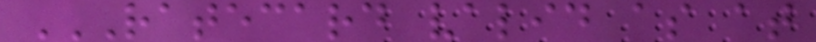RATECARD VALID AS AT
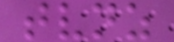tvnz
